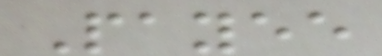Payee
